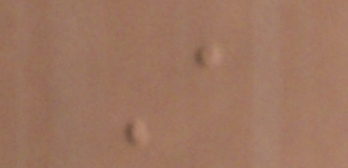A
